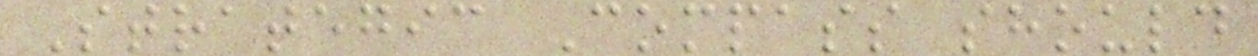Strategic Compass should
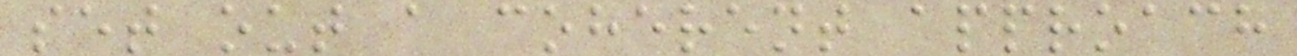set out a coherent approach
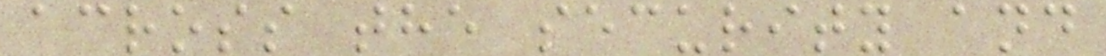across the security and
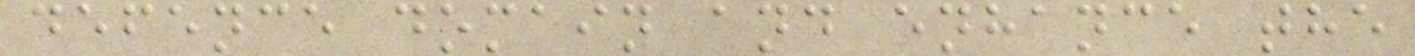defence domain and enhance the
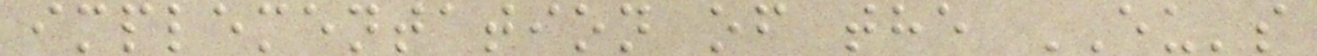implementation of the EU's
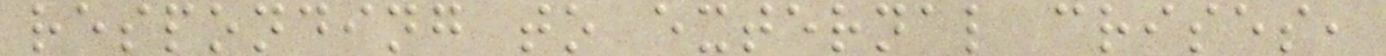responding to external crises,
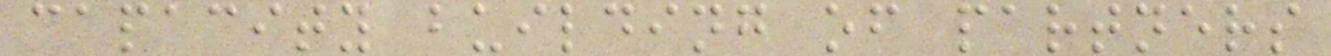capacity building of partners
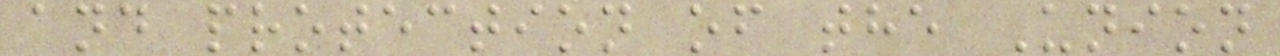and protection of the Union
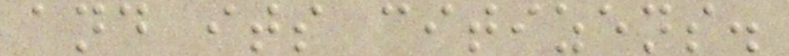and its citizens.
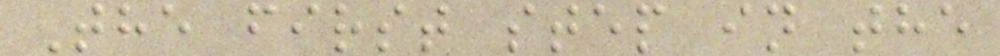The first step in the
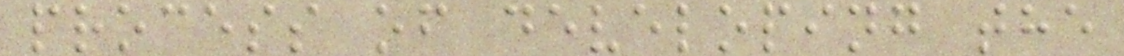process of developing the
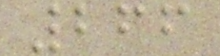266
